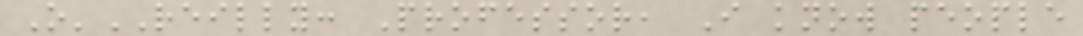O'REILLY: Professor, I know people
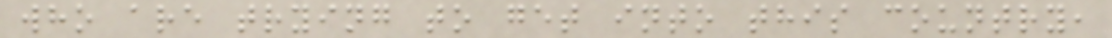who are trying to get into this country,
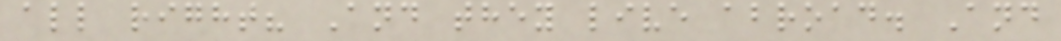all right? And they live abroad. And
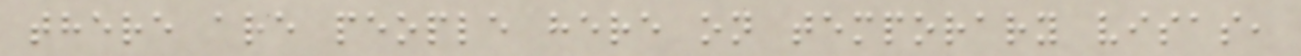there are people here on temporary visas,
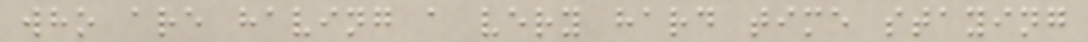who are having a very hard time staying
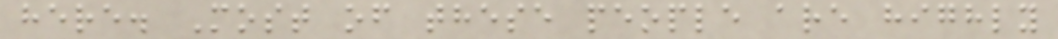here. Most of these people are highly
